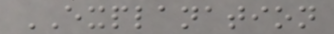EXPLANATION
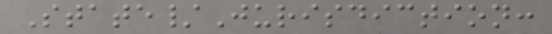State/Jurisdiction:
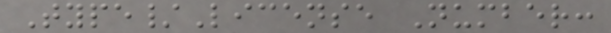Type/License Number:
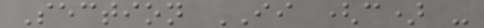Section II (c) -
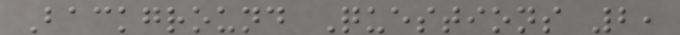Background Questions 2,
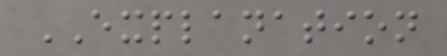EXPLANATION
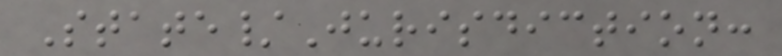State/Jurisdiction:
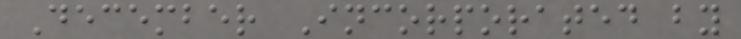December Incorporated by
